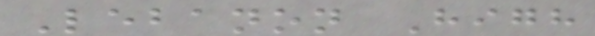Lebanon High
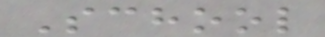School
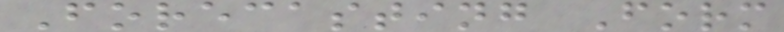Forecasting Form
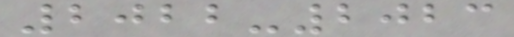2022-2023
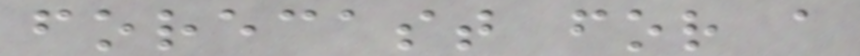forecast for a
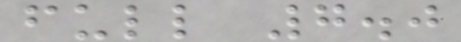full 7.0
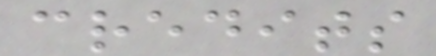credits
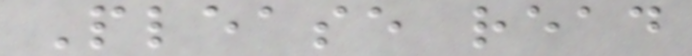Please read
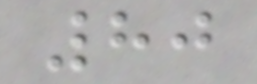80
